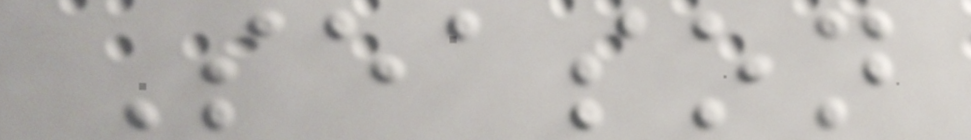Season
